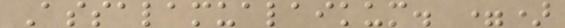Assalamualaikum. =)
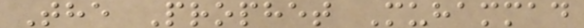The Prophet Muhammad
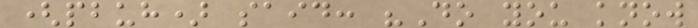(pbuh) said: "Do you know
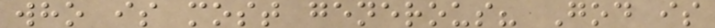who is most generous? God is
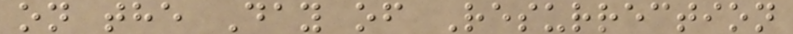on the Day of Resurrection
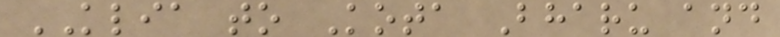KLIA to Kota Bharu and
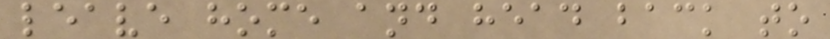leave home and head back to
